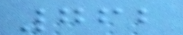762
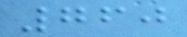760
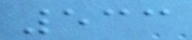533
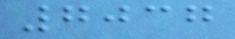7037
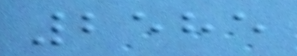2585
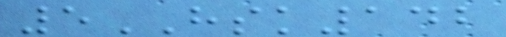5HSK142
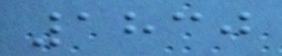1830
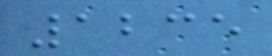1235
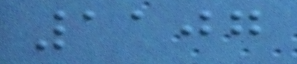1107
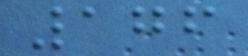176
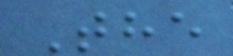The
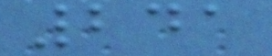241
